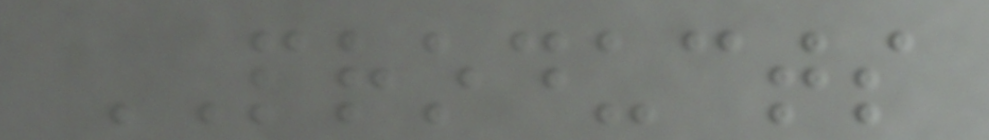PRODUCTS
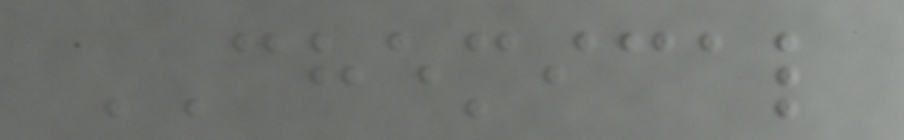CHEMICAL
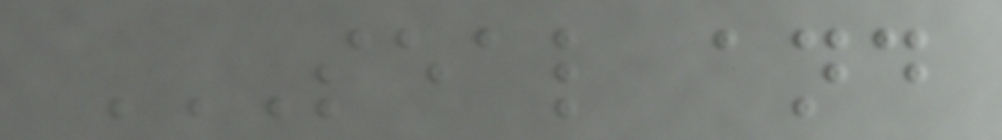SEAL AND
